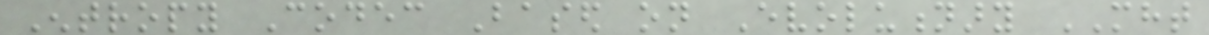Entropy Codec Based on Evolutionary MHT
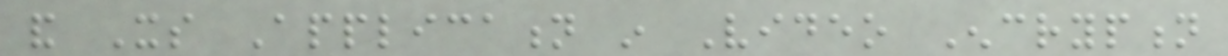and Its Application in Video Encryption
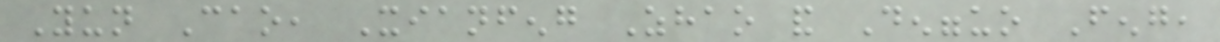Yun Cao, Xianfeng Zhao and Dengguo Feng,
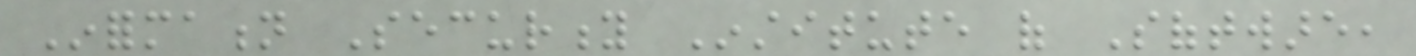Information Security Institute of Software,
